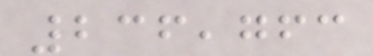236,763
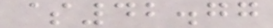$42.77
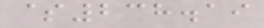$238.19
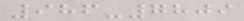986-7809
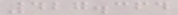427.364
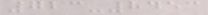723-8453
